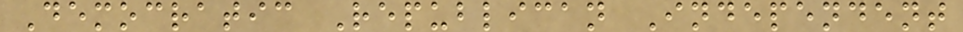Democratic Republican Independent
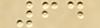64
